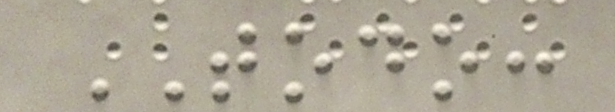TODO:
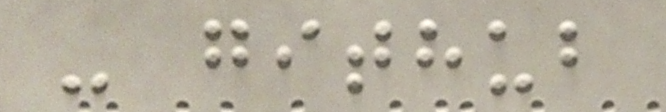- github
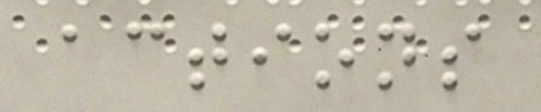actions
